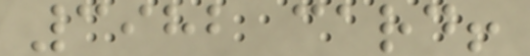3982 card!
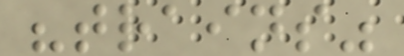"trains"
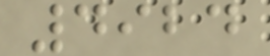4924
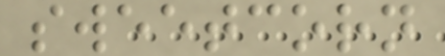sweetcorn
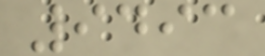9493
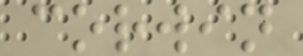corwin
